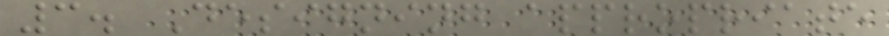3. Designing appropriate
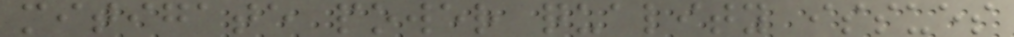mitigate power quality issues
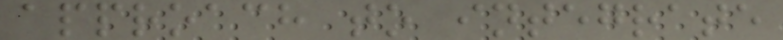approach to integrate
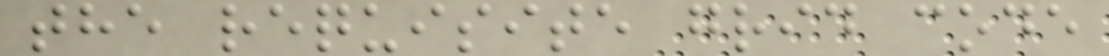the requisite grid code
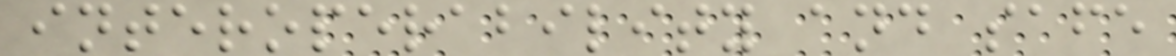interoperability and safe
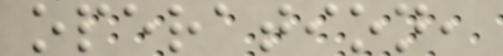operation,
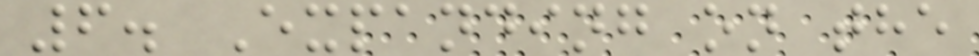6. Expanding on the
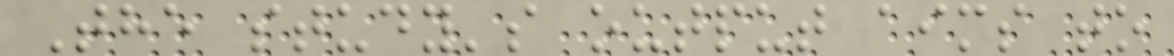The study's output aims to
